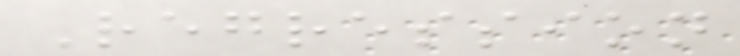Regression
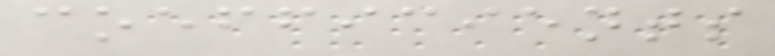coefficients
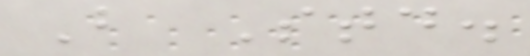B Std.
